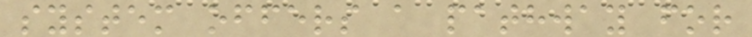system offers a pathway for
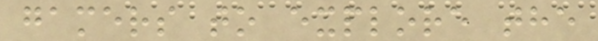gamers to explore the
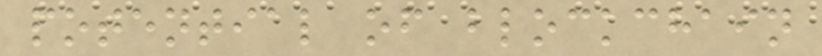potential of blockchain
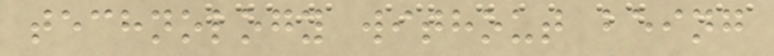technology without being
